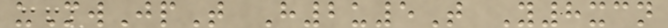uMwJpT H2u5T Y8xcn
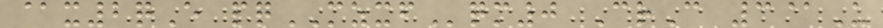@x2qE pqMZXFqm0 CrC 3@U
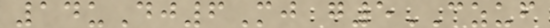14uDj6Mj g5CZUF
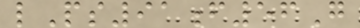lPs91f56G
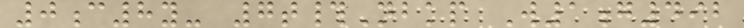0c8y- 7t#Nbkp W1g492
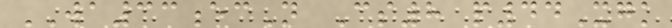WA33ecN Cs8 p44Xgk
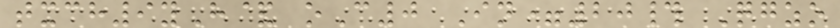txch9yH& oC0 In=20# Qgzo
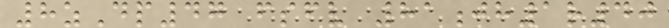8zDp47 fsfv 81jh1r40
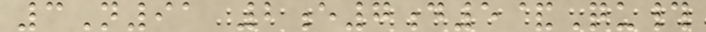3N91 2e7d5&Qu#
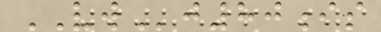VWj80is
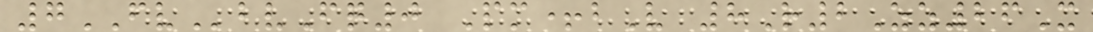7FVbvFq0 Pm+bV 8R2Zz26X
